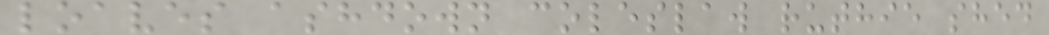loaves ashdown coleslaw ruthie shed
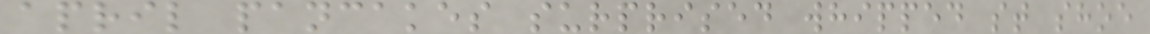april pancakes surprised whipped st shoe
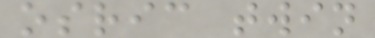osric twin
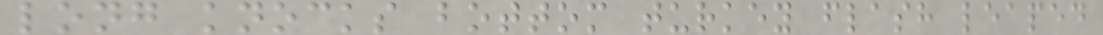long knocks bottom turkey flash leaped
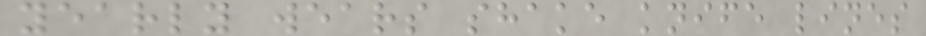yearly wears shake knife lines
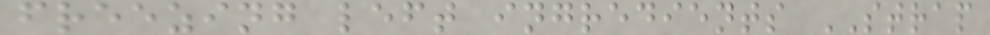freezing left ingredients STRAP
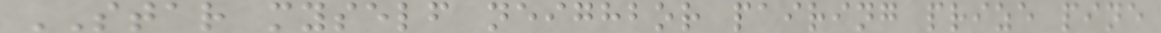STAR myself neighbor pairing prize pine
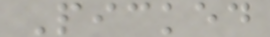Picked
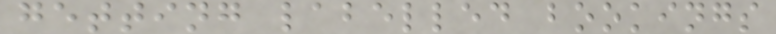getting labelled bookings
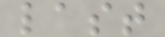last
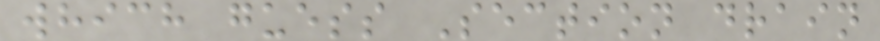which guess Section drain
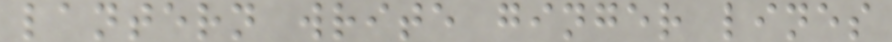lantern write ginger lines
